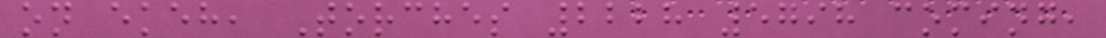on ekeh, Torches 2228 5798 coming,
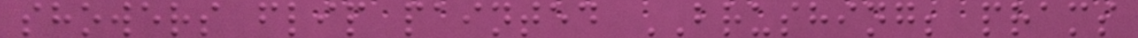showers flip painted BRUSHING; prams
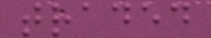traded
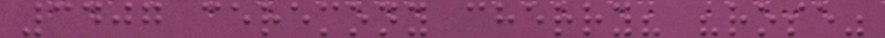3407 ceremony cherry? "rose"
